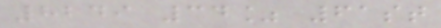8249 34% 61st
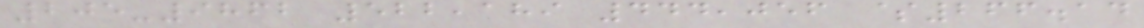205-9862 522,189 444,056 $266.14
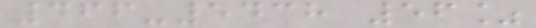466-5438 56%
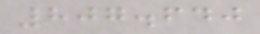807.640
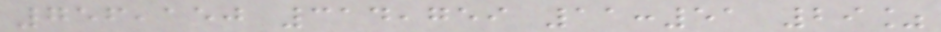756,150 314,759 11:51 29%
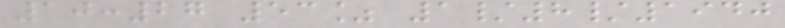10:27 53% 1/8/1940
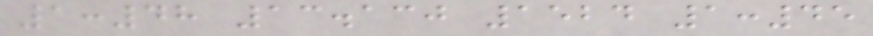1:48 13.130 1524 1:45
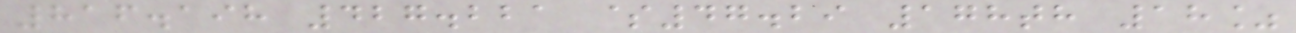816.198 427.221 $47.29 178th 18%
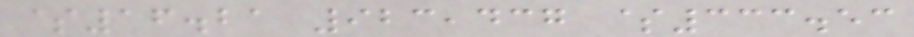$16.21 923,437 $333.53
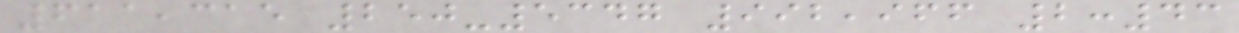611,315 250-5347 992,966 2:43
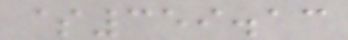$359.13
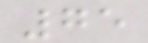75
